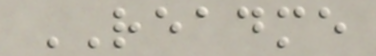README
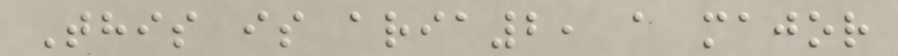This is aria2, a major
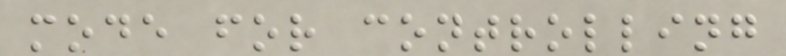mode for controlling
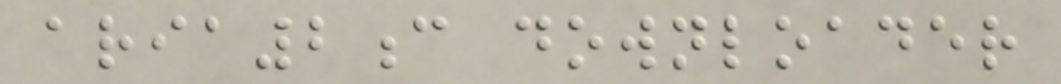aria2c downloader
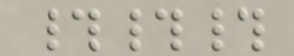###
